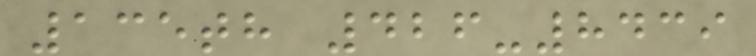135th 426-8439
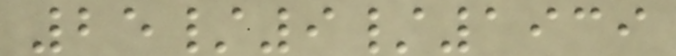25/9/1939
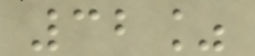32%
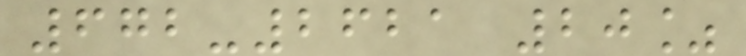672-2621 20%
